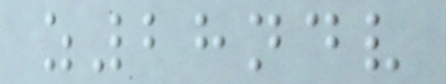z28ndv
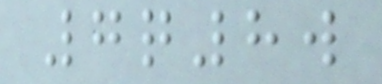7q8w
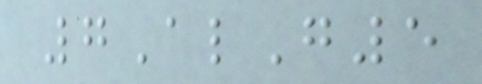7AlG5
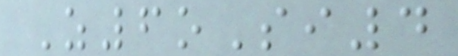Z6oSi4
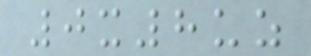0x8uz
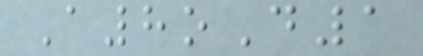A8oD1
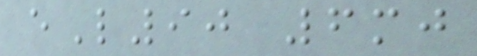eL90 6mj
